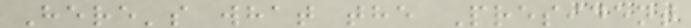Here's what the President
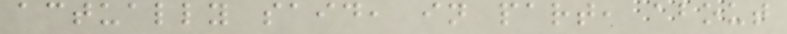actually said, in part, about
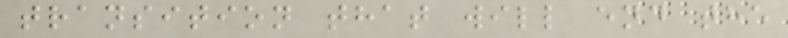transition that will end the
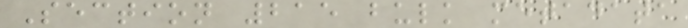Section 215 bulk metadata
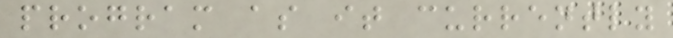program as it currently
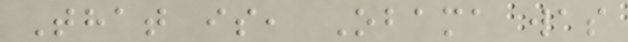That is, Obama was
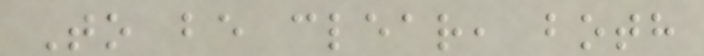To be clear, both
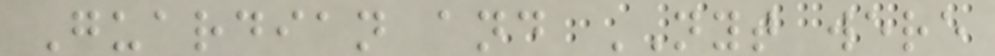Guardian and NYT were
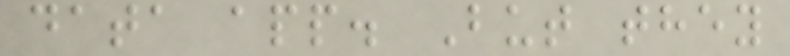data app. But they
